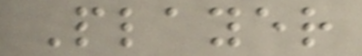Player
